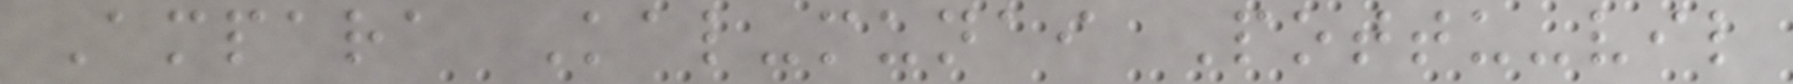Ampara Kal-munai Pottu-vil
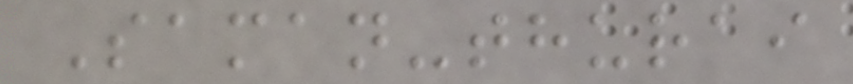Saman-thurai
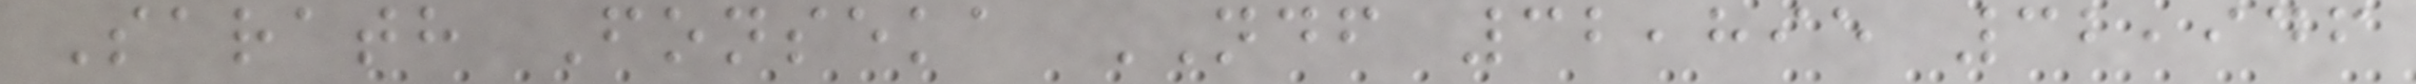Sarath Fonseka NDF 32,895 32,946
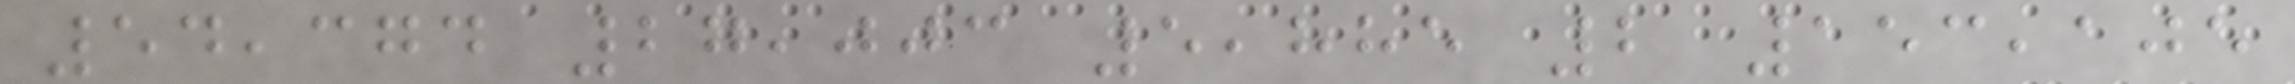54,374 27,003 5,885 2 153,105
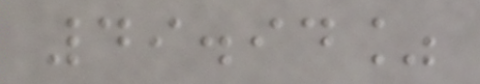49.94%
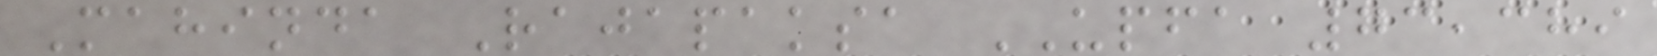Mahinda Rajapaksa UPFA 73,389
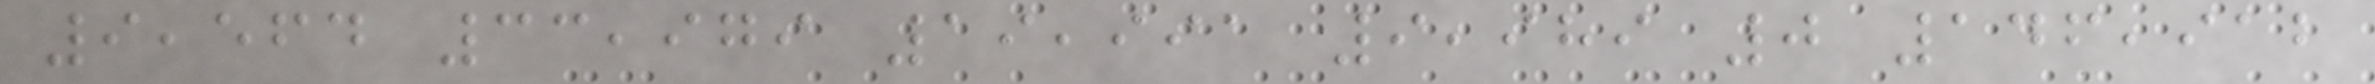9,564 33,979 19,991 9,989 0 146,912
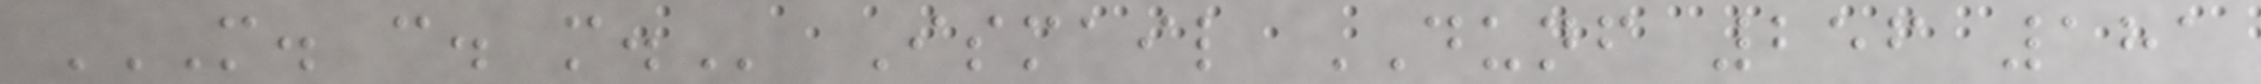M. C. M. Ismail DUNF 256 181
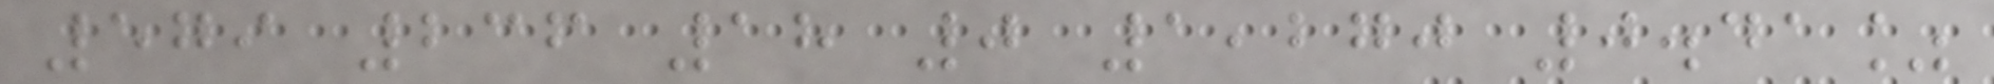579 236 18 0 1,270 0.41%
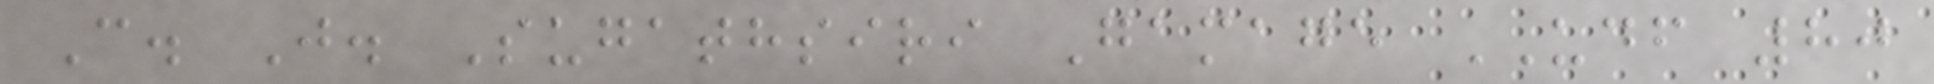C. J. Sugathsiri Gamage UDF 80
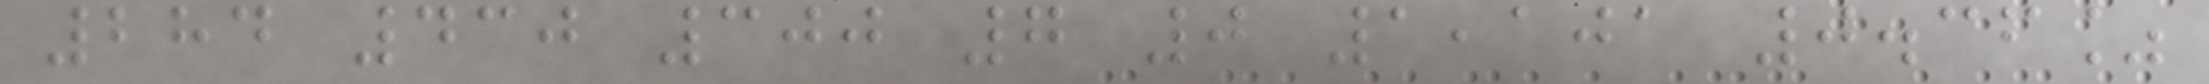284 430 300 7 0 1,101 0.36%
